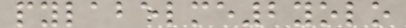pylabelme2yolo
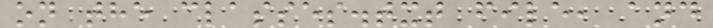on the classes.txt file, and
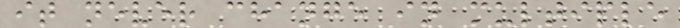it never change in multiple
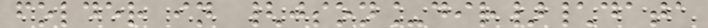folder in {json_dir}\data
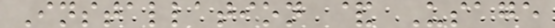Installation & Usage
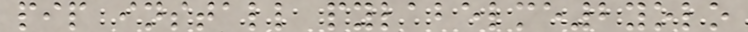pip install pylabelme2yolo
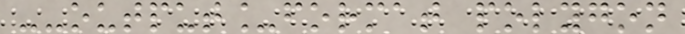--output_format polygon
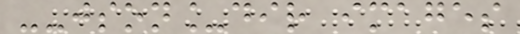--json_dir images
